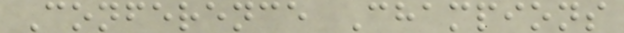Conference Champions
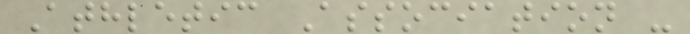Athletic Association -
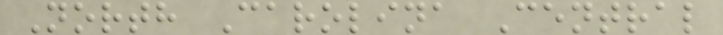North Carolina Central
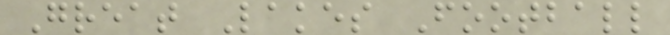Great Lakes Football
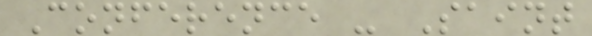Conference - Saint
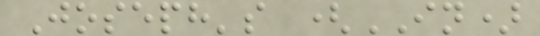Joseph's (IN)
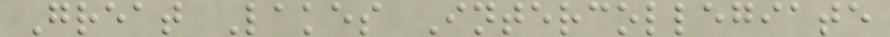Great Lakes Intercollegiate
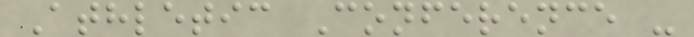Athletic Conference -
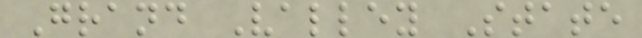Grand Valley State
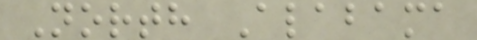North Alabama
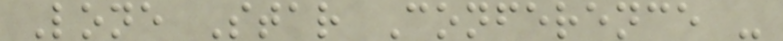Lone Star Conference -
